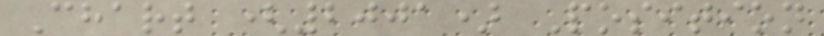Chart (2001) Position
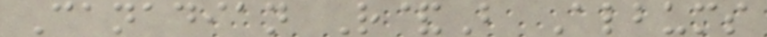Canadian R&B Albums
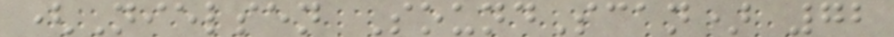(Nielsen SoundScan) 72
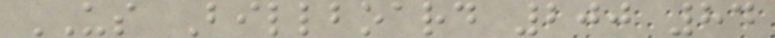US Billboard 200 84
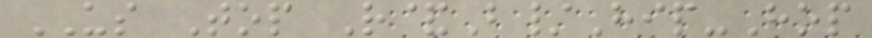US Top R&B/Hip-Hop
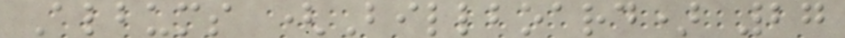Albums (Billboard) 27
